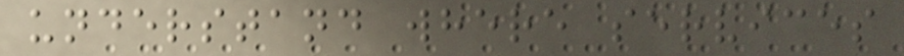understand where services
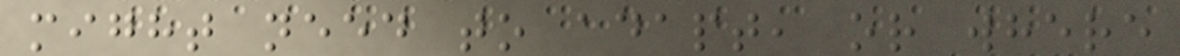might need to adapt, or where
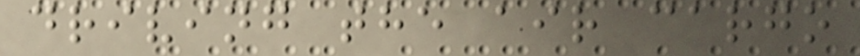driving the air cargo
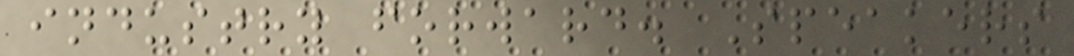industry forward. Speakers
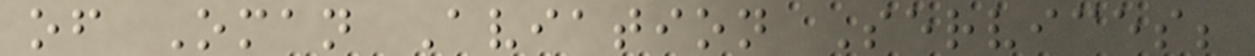of Oman Aviation Services;
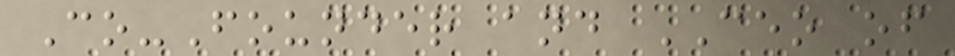Co-Founder and CEO of
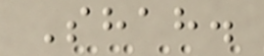Shah.
